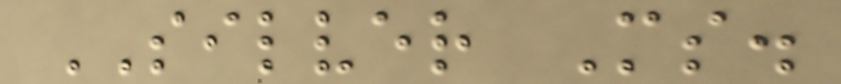SILVER Ms.
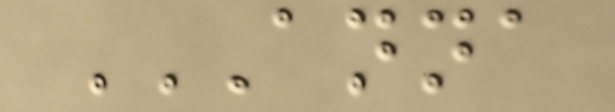ANNA
